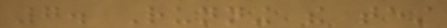7. Running the test
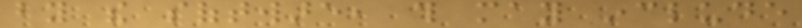by the software, this may include
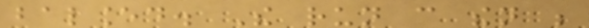balanced. The run can then be
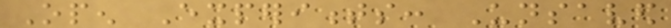Open Experiments: Unsaved
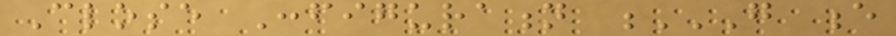Close Configuration G E
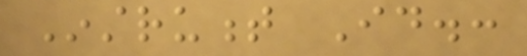Instrument Id.:
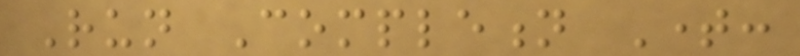Run Completion Time:
